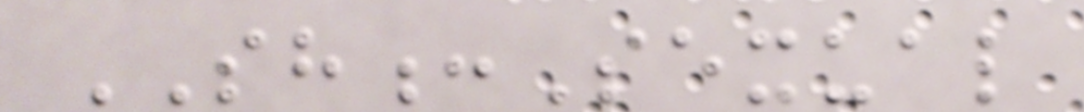SH:Sexual
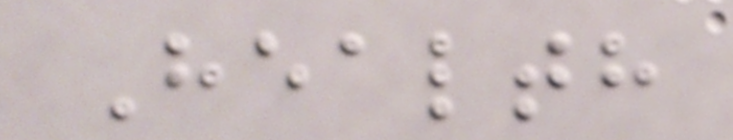Health
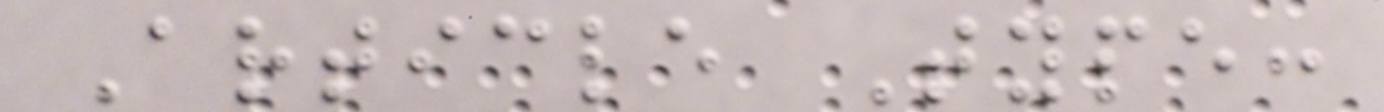Article Type:
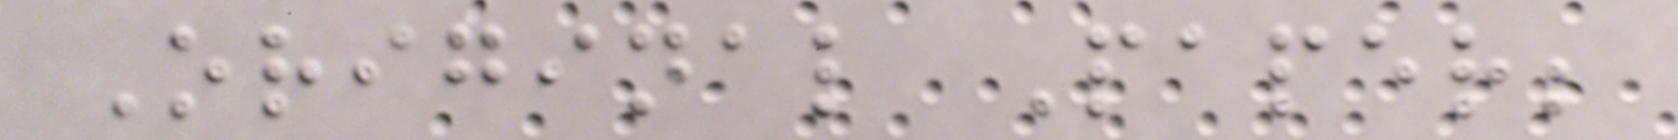Original Paper;
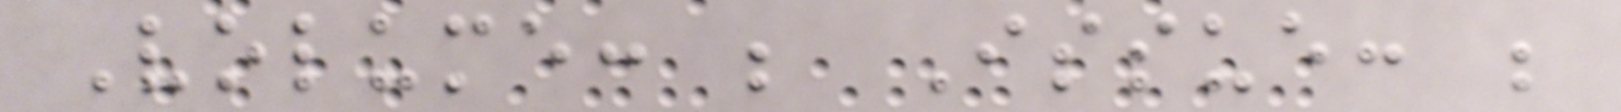Volume: ; Issue: ;
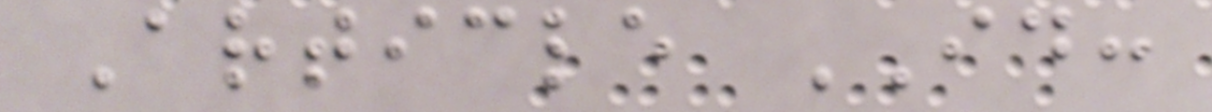Article ID:
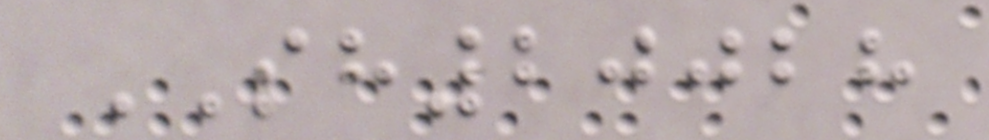SH20028
